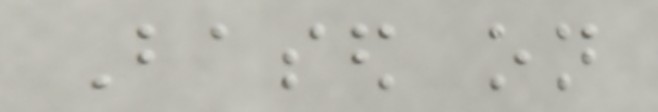Based on
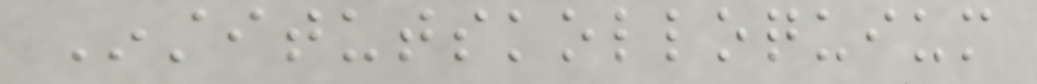Institutskolloquium
